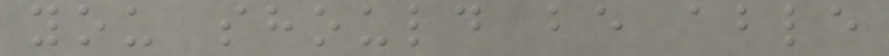you should be able
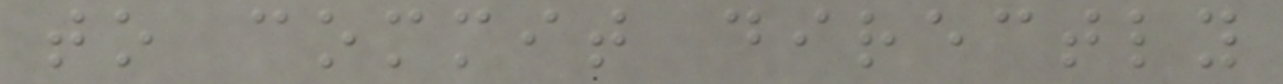to commit directly
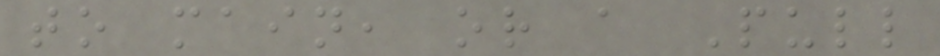to main, or a Pull
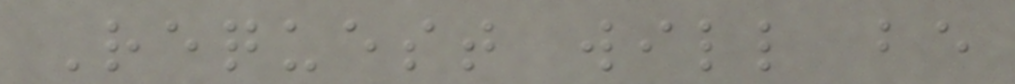Request will be
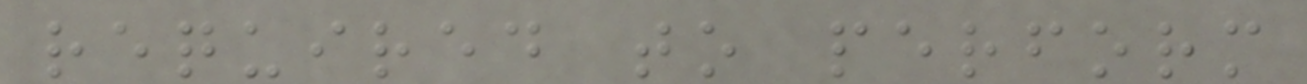required to perform
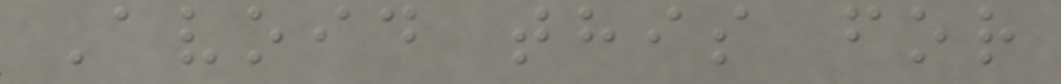Avoid this for
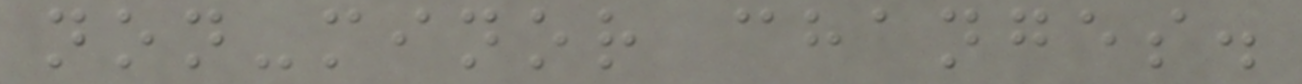non-minor changes.
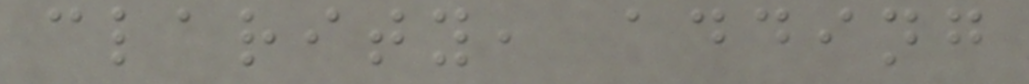clarity, adding
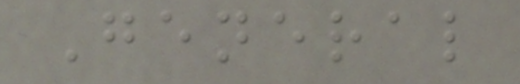General
